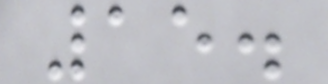15.
